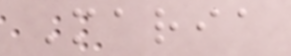Maria
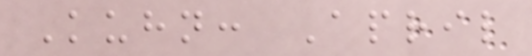Kuhn: April
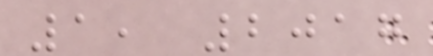1, 2017
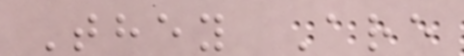They Are
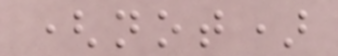(not)
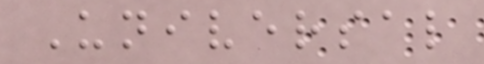Universal
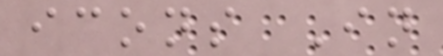icons In
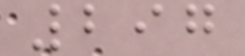297
